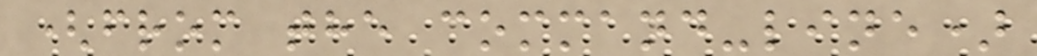(from the command-line)
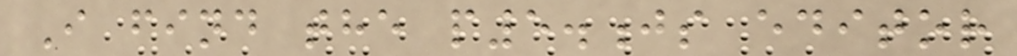I find the p5.js editor
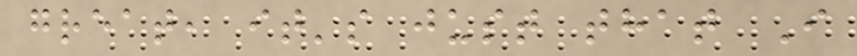great, it's just that I
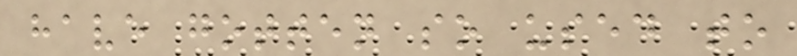have gotten so used to
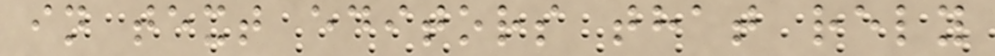in text editors that rely
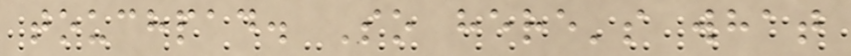touchpad. So here's what
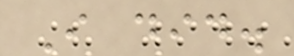I did.
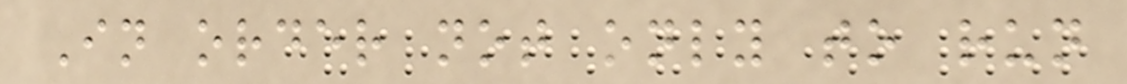In order not only to run
